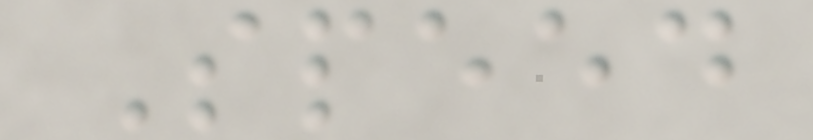Speed
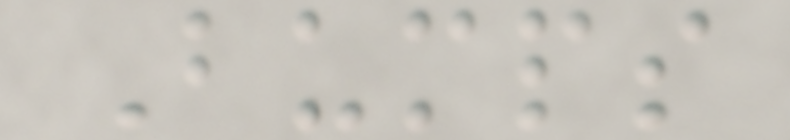Bumps
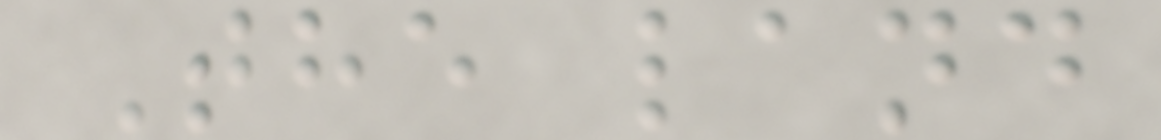The land
